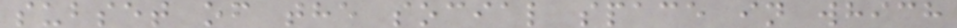subset of the social space in which
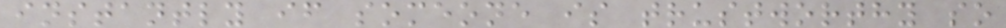instantly if someone is trustworthy so
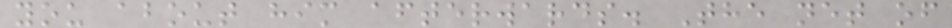you about him afterwards. The net of
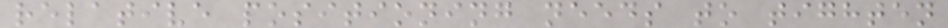relative positioning needs to tighten
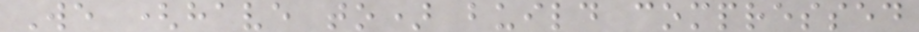We (have to) build compressed
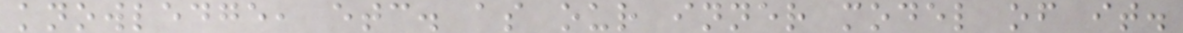knowledge, etc. as our inner model of it.
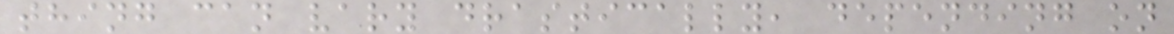thing can vary drastically, depending on
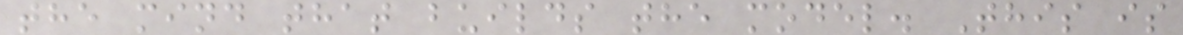the mind that builds the model. This is
